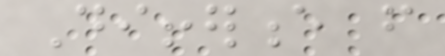Difference from
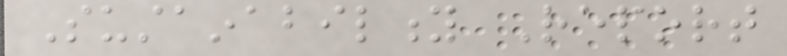Sustainability Report
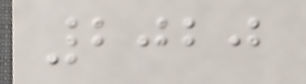2020
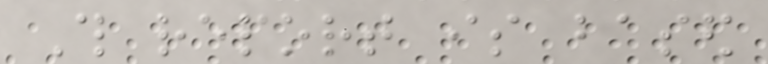This report is based
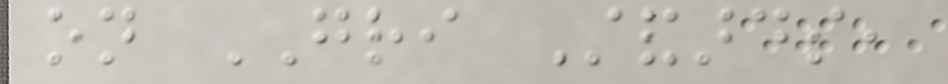on GRI Standards,
